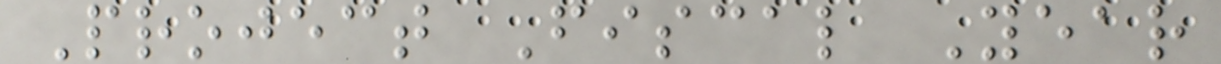Project Fiscal Year
